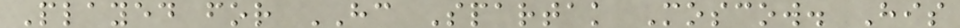Played for HC Spartak Moscow. His
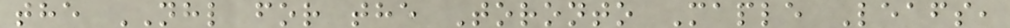the NHL for the Toronto Maple Leafs,
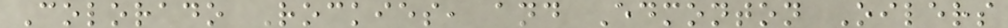Colorado Rockies, and Edmonton Oilers
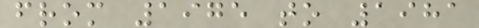from 1975 to 1981
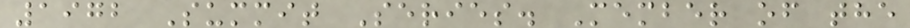1972 Summit Series. Member of the
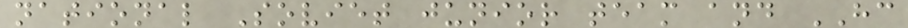national Soviet junior team and HC
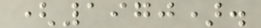(1970).
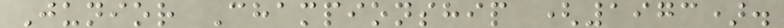Junior Championship (1973).
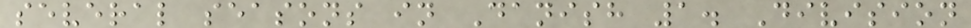several seasons in Danish 1. Division
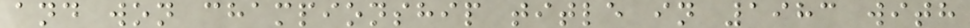and won championship title in 1983 with
